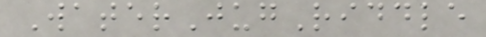WaterJugRiddle
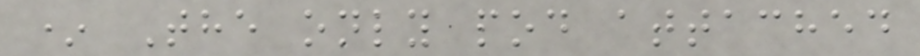* The only pod attached
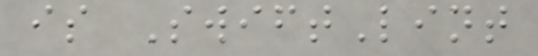is SwiftLint
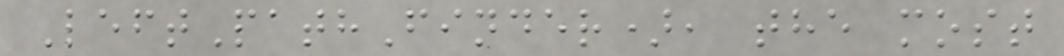LeftPathFinder), the most
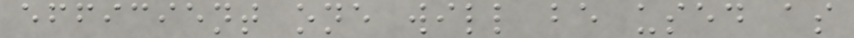efficient one will be used as
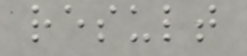result
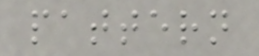pattern
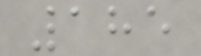185
